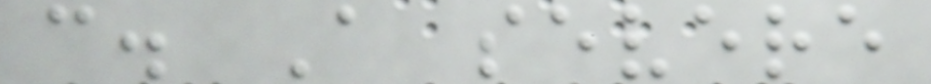c. A severe
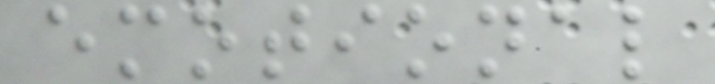emotional
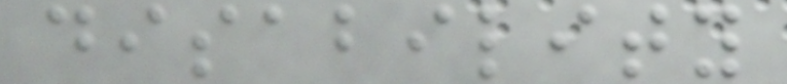disability
